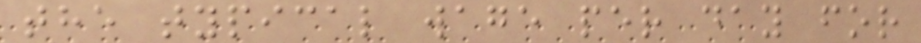the typical wage per day for
